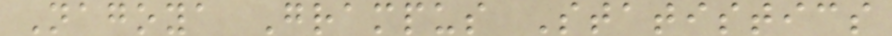Nagoya Grampus Statistics
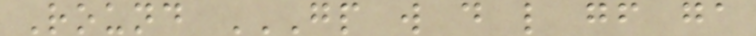Round GP W D L GF GA
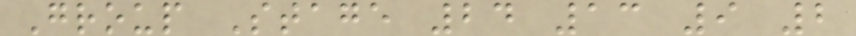Group Stage 24 13 9 2
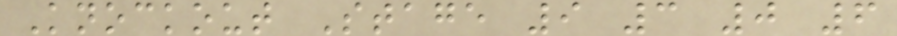Knockout Stage 9 3 0 6
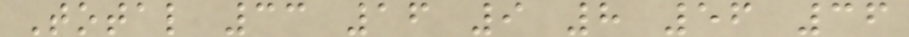Total 33 16 9 8 56 36
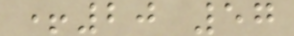+20 57
